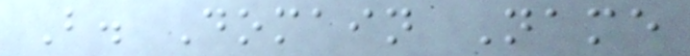B. Domain Name
